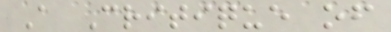A Critique of
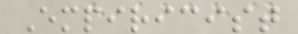Empiricist
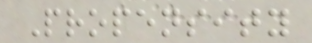Propensity
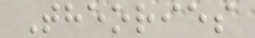Theories
